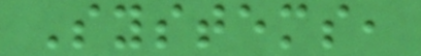Systems,
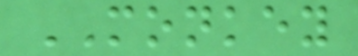MONKEY
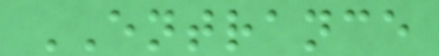ENTRANCE
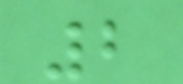2
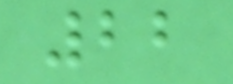22
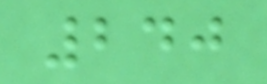240
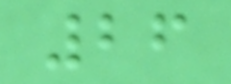26
